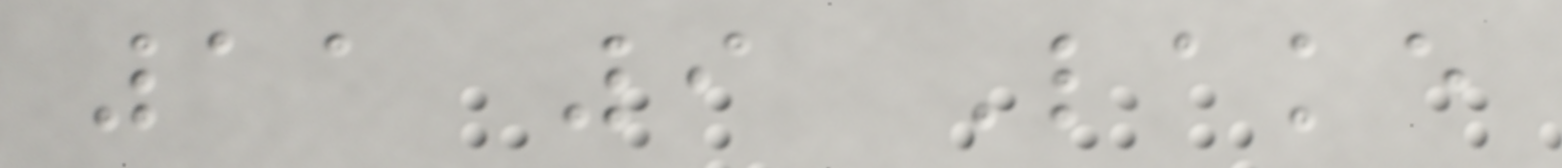11 9 Lake
